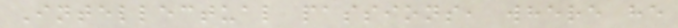Intellectual passions, where he
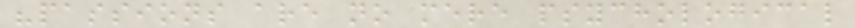"passions are no mere psychological
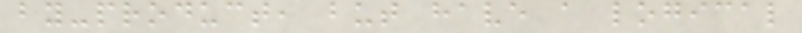by-product, but have a logical
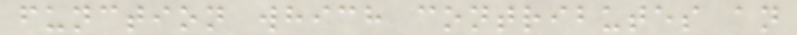function which contributes an
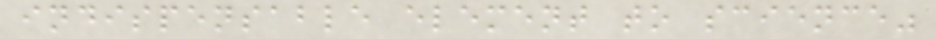indispensable element to science"
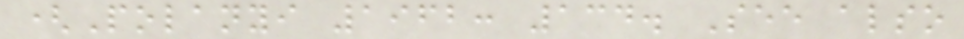(Polanyi 1962: 134. See also
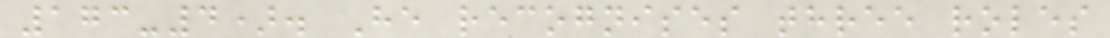173-4). He recognises three roles
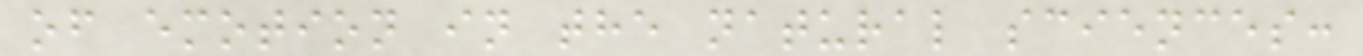of emotion in the natural sciences:
